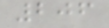206
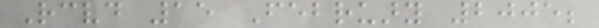Received 15 February 2005;
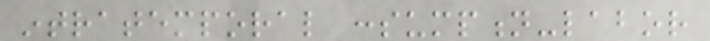intratemporal consumption-labor
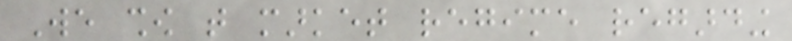We show that market regime regarding
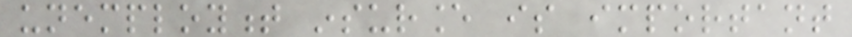unemployment insurance is important
